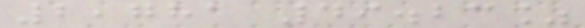2,781 49.23%
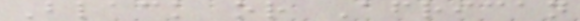Black or African
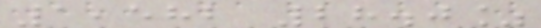1,582 28.0%
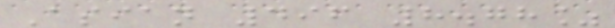Asian 496 8.78%
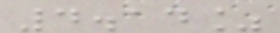4.14%
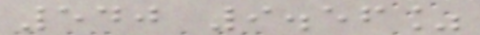540 9.56%
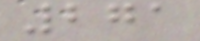271
